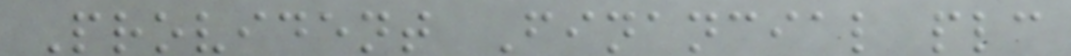Provident Financial plc
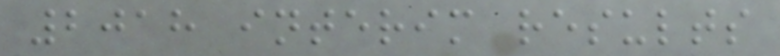2018 interim results
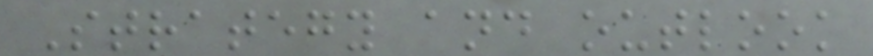Strategy and outlook
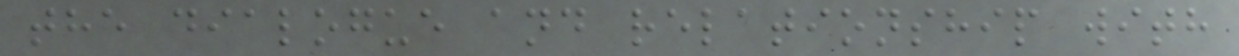the dialogue and relationship with
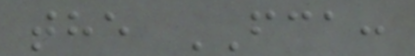the FCA:
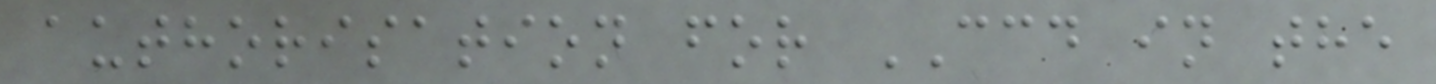authorisation for CCD in the
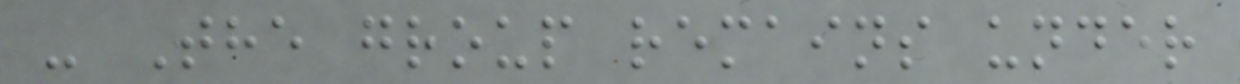- The group remains under
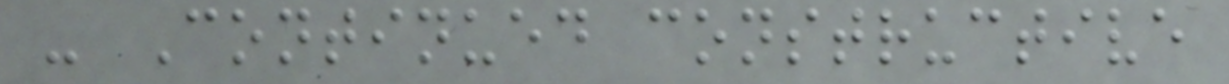- Continued constructive
